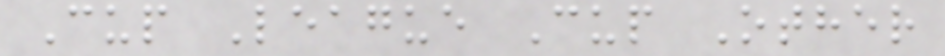Cup League Cup Other
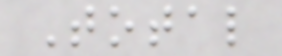Total
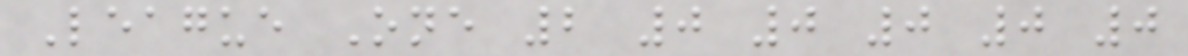League One 2 0 0 0 0 0
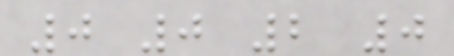0 0 2 0
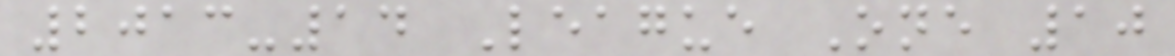2013-14 League One 10
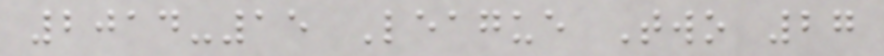2014-15 League Two 27
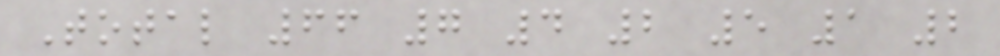Total 66 7 4 2 5 1 2
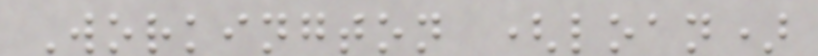Workington (loan)
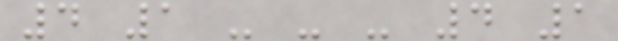4 1 - - - 4 1
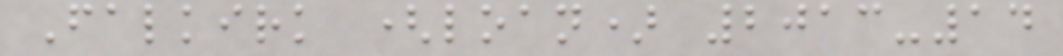Falkirk (loan) 2013-14
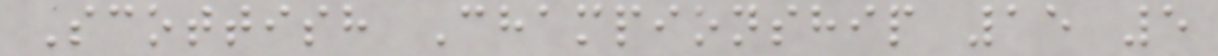Scottish Championship 15 5
